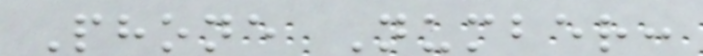Phone Number:
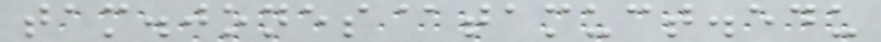tam.jones@tamuct.edu
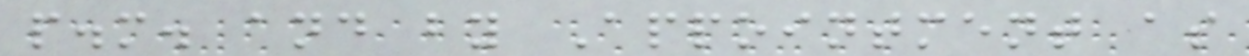p.m. and by Appointment as
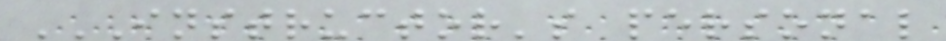INSTRUCTOR'S PERSONAL
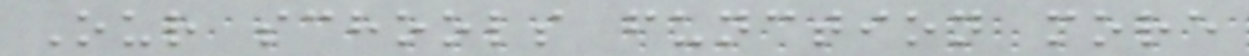Our schools function more
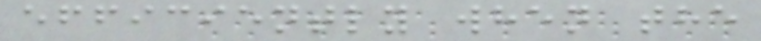efficiently when the
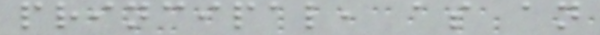principal, as an
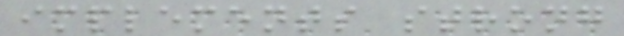implements strong
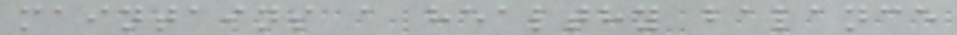maintains a healthy balance
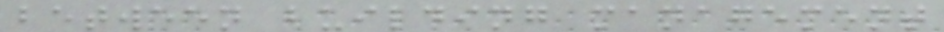between building management
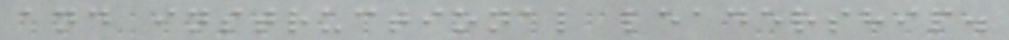and instructional leadership.
